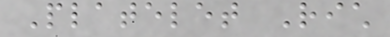Platelet Rich
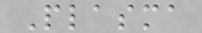Plasma
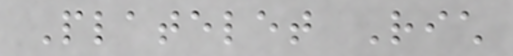Platelet Rich
